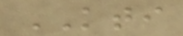KTI
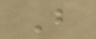B
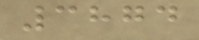3874
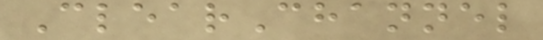ClearChannel
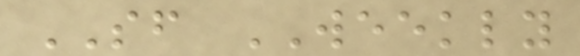SF WEEKLY
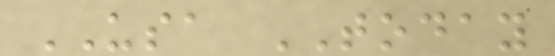USA TODAY
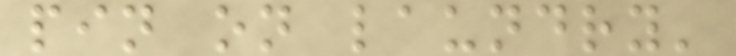pin on laundry'
